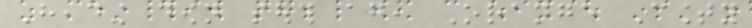Heading down south again, Orange County
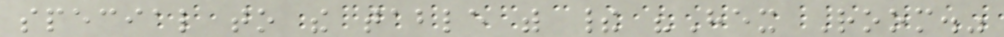special to the table with their "Hex Room."
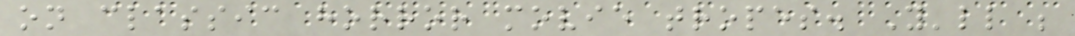on classic horror movie tropes. You'll be
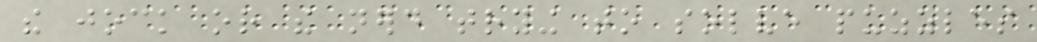the jock or the nerd trying to solve puzzles
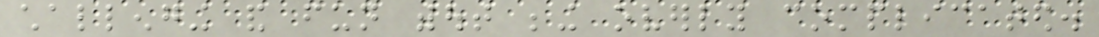challenging and fun without being overly complicated.
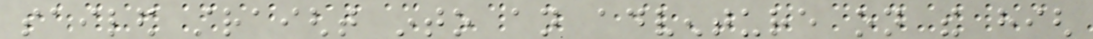sailed straight into an adventure on the high
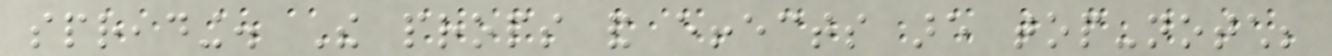spreading. The props and effects are top-notch;
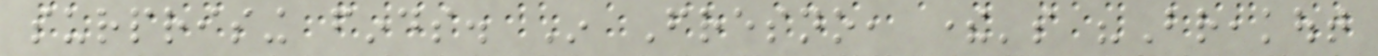surprising finds. In Fresno, there's "Breakout
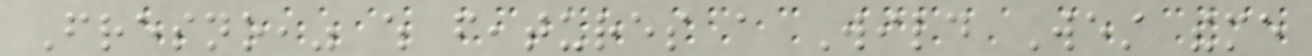Fresno," which features a Wild West theme
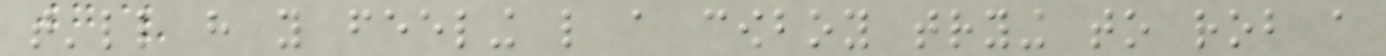that'll have you feeling like a cowboy trying to rob a
